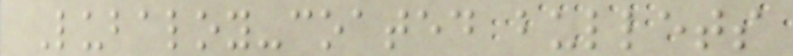Lubaloy-coated bullets
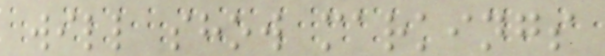will show markings
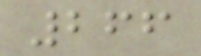266
